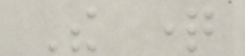The question
